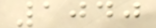1040
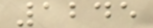1245
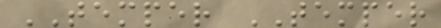TEMPER TEMPER
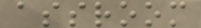assroom
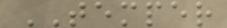TEMPER
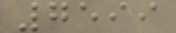7599
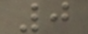0
